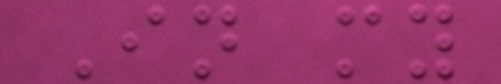In my
